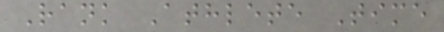Rank Athlete Time
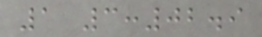1 3:02.9
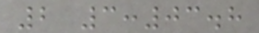2 3:03.8
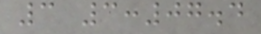3 3:07.4
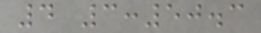4 3:50.3
